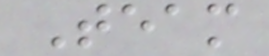Team
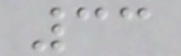33
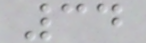34
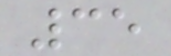35
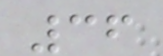36
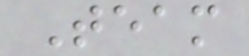Team
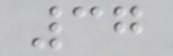37
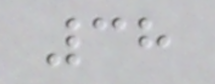38
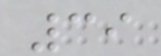39
